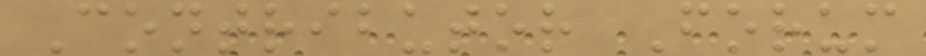Contributor Forum
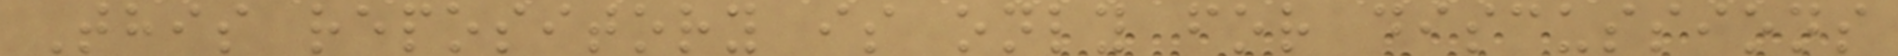This repository is only for discussions
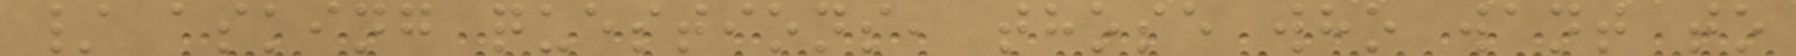/ asking questions, those who want to
